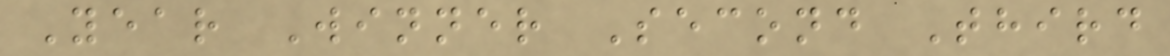Year Winner Second Third
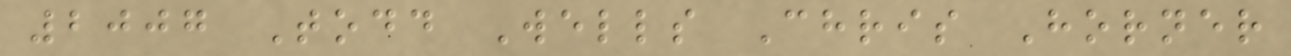2007 Todd Wells Chris Horner
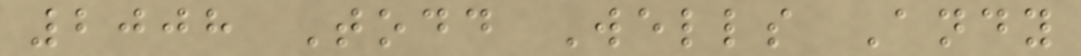2008 Todd Wells Andy
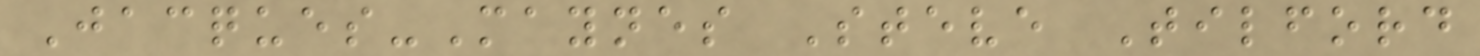Jacques-Maynes Steve Tilford
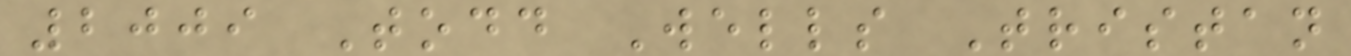2009 Todd Wells Tristan
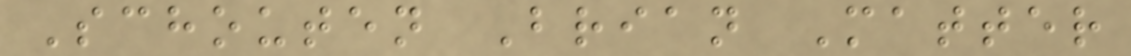Schouten Brian Matter
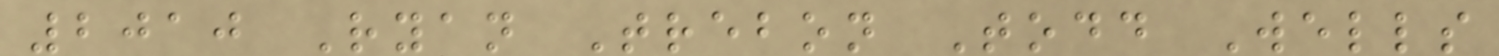2010 Ryan Trebon Todd Wells
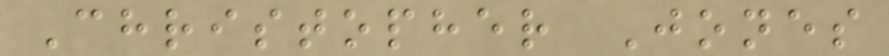Christopher Jones
